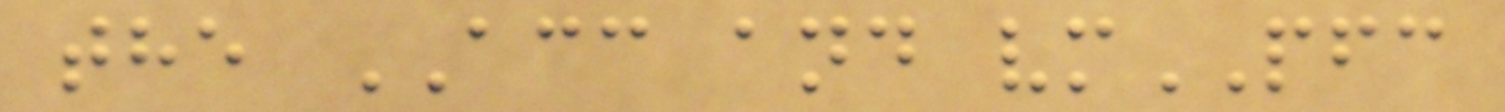the ACC and vmPFC
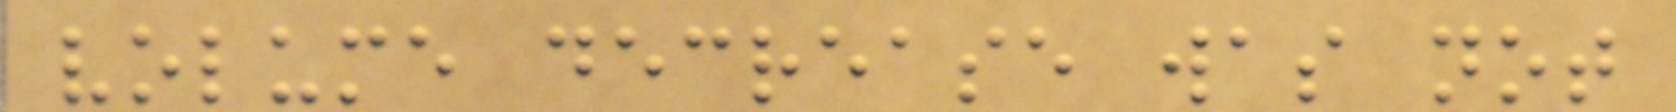volume decrease was not
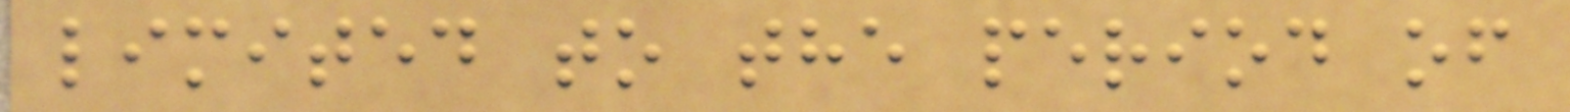limited to the period of
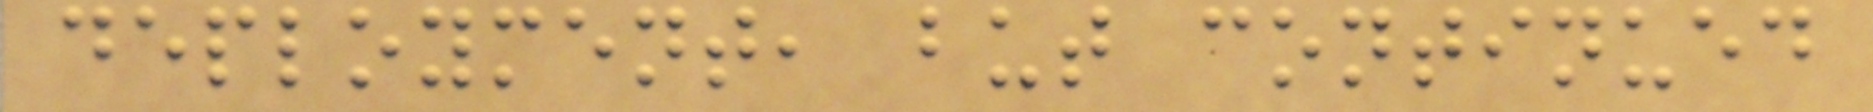deployment, but continued
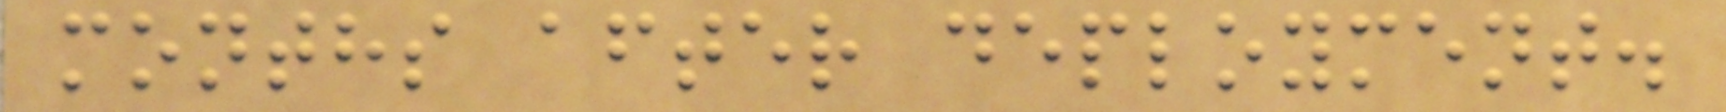months after deployment.
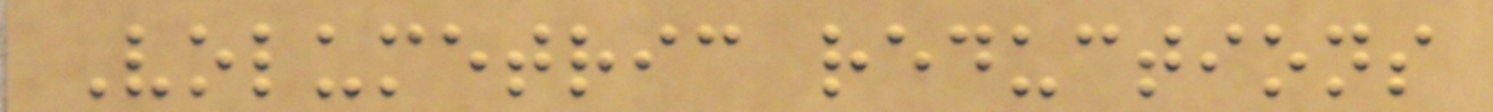Volumetric reductions
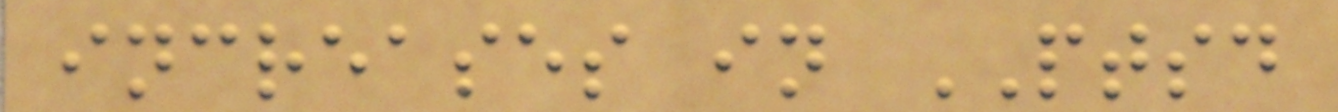increases in PTSD
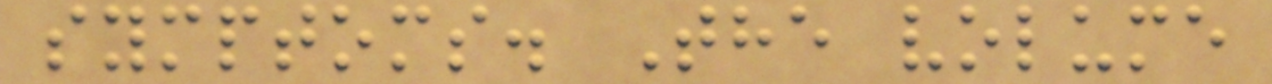symptoms. The volume
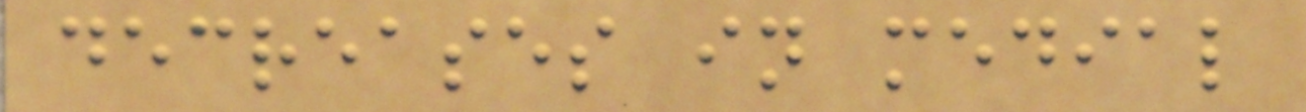decreases in medial
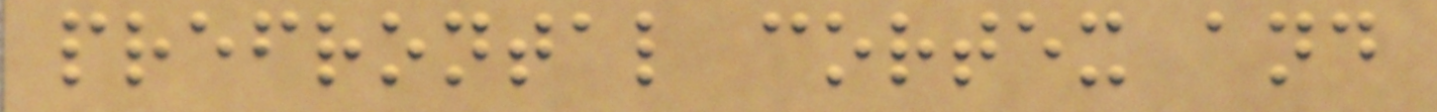prefrontal cortex and
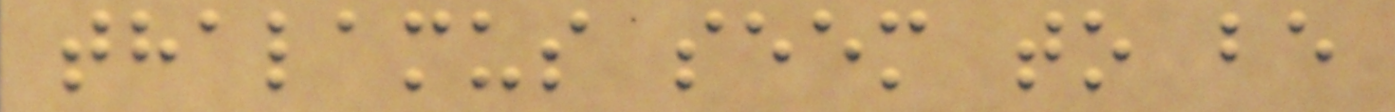thalamus seem to be
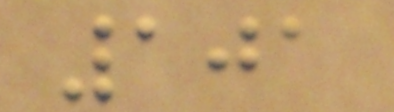101
